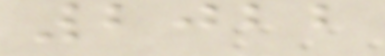2022
